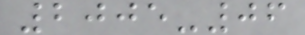2005-06
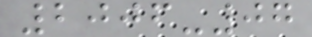2006-07
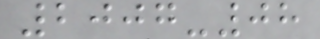2007-08
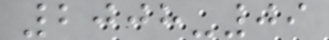2008-09
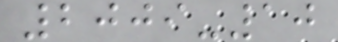2009-10
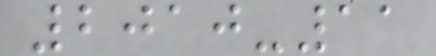2010-11
